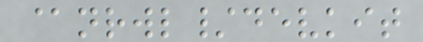@nrwl/devkit
